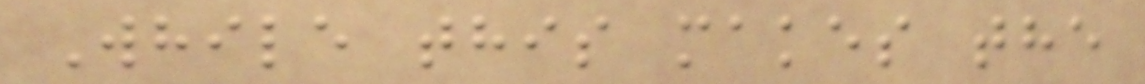While this makes the
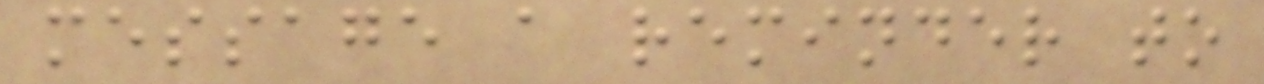message a reminder to
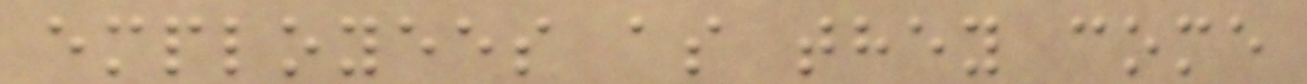employees as they come
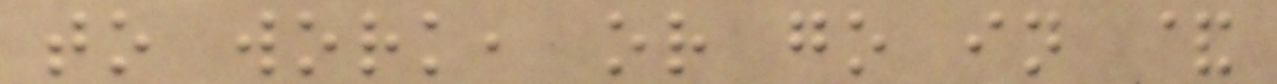to work, or go in &
